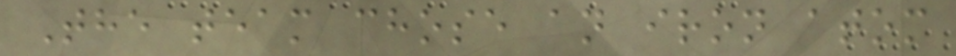The team chose an iron atom
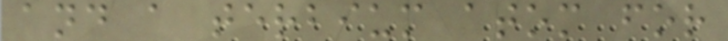and a terbium atom for
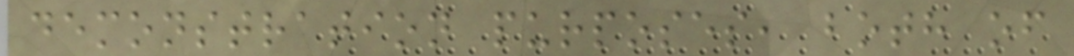demonstration purposes, both of
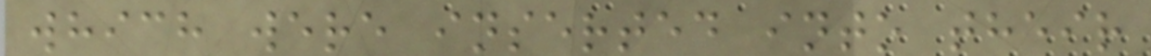which were inserted into their
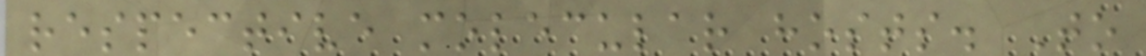respective molecular hosts. To
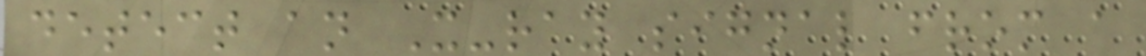detect an X-ray signal from a
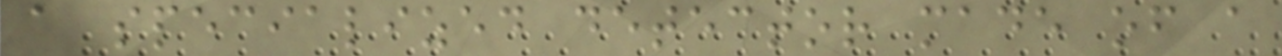a specialized detector made of a
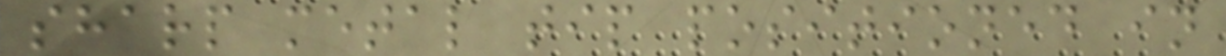sharp metal tip positioned in
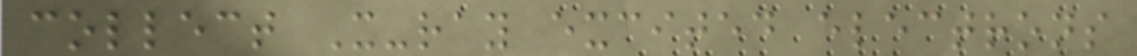collect X-ray excited electrons
